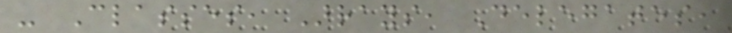- Classes, Arrays, Delegates,
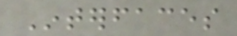Interfaces
